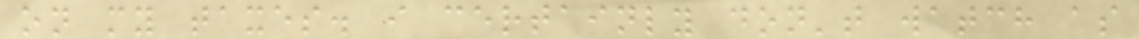on my taxes. i certainly don't watch as
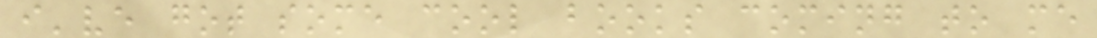i've got some cool books coming to me
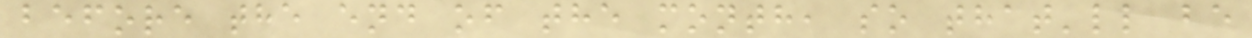before the end of the month, so that'll be
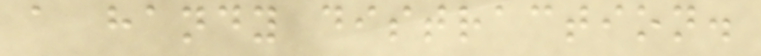a handy distraction.
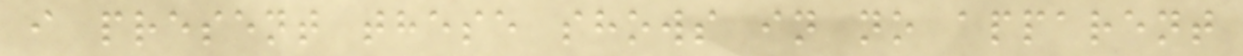i present these shows in no apparent
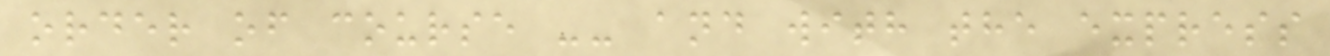order of course -- and with the express
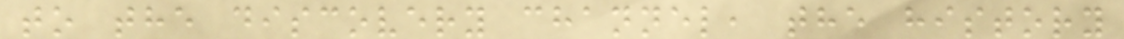to the discovery channel, the history
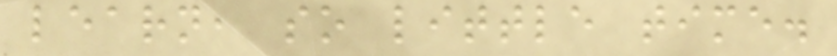learn, so little time.
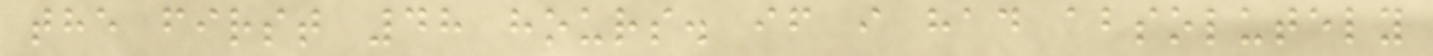the first 48 hours. if i had absolutely
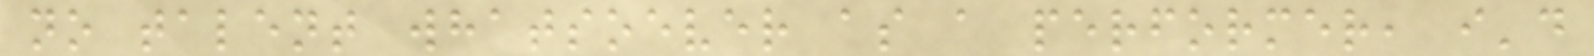no talent whatsoever as a performer, i'd
